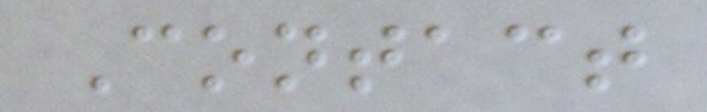Contact
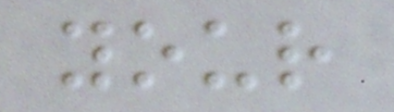your
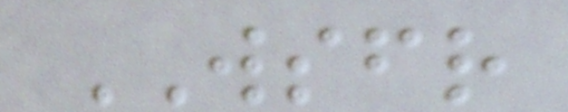WSFR
